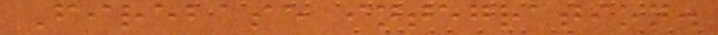Firebase integration.
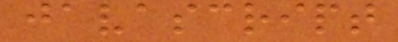javascript
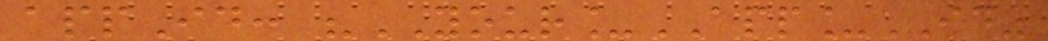appId: "YOUR_APP_ID"
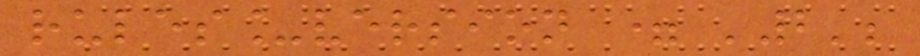rules_version = '2';
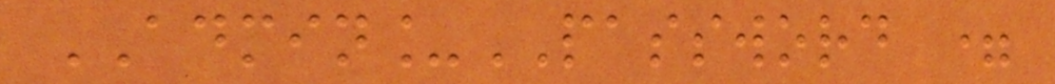ADMIN_PASSWORD =
